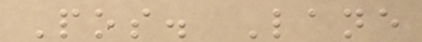Pos. Lane
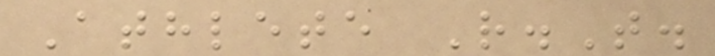Athlete R.T.
